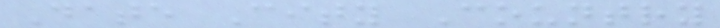Date City Country
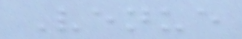Venue
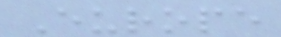Europe
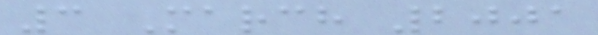3 March 2001
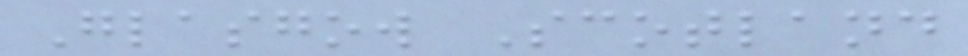Glasgow Scotland
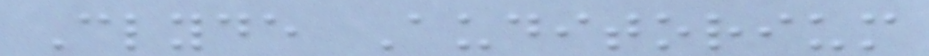Clyde Auditorium
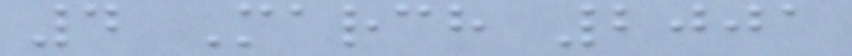4 March 2001
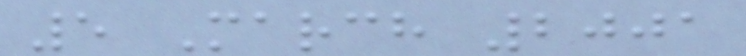5 March 2001
